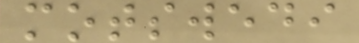motswedi
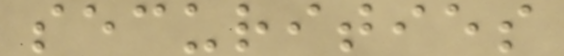securities
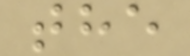the
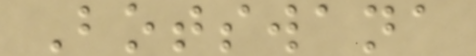Botswana
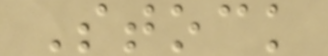Stock
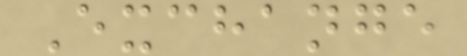Exchange
